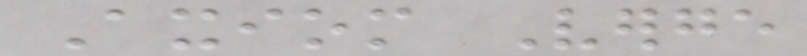Axiom Verge
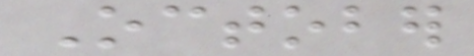October
